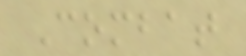Combat
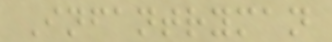Infantryman
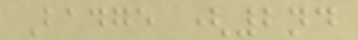Badge (2nd
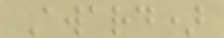Award)
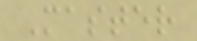Master
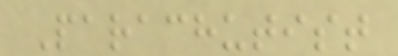Parachutist
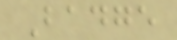Badge
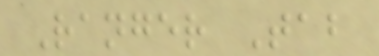Ranger Tab
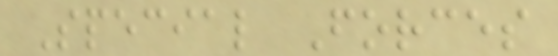Special Forces
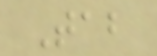Tab
